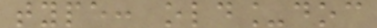type: old_doc
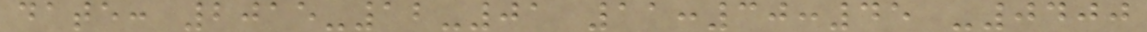date: 2015-12-01 11:30:45 -0400
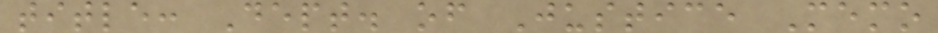title: Dept. of Justice Memo
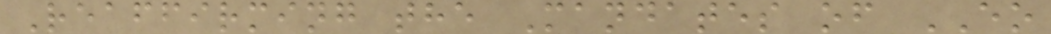Reaffirming the Mandates of EO
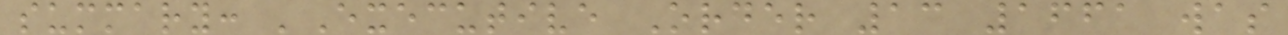summary: 'Executive Order 13 1661 was
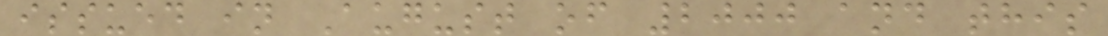issued in August of 2000 and this
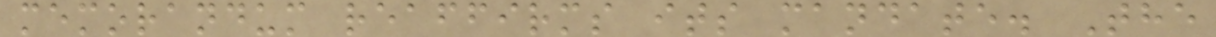memorandum reaffirms its mandate. The
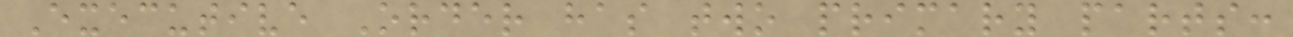Executive Order has two primary parts:
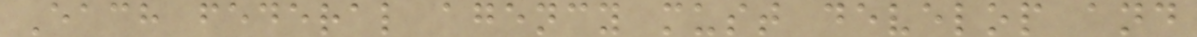Each federal agency must develop and
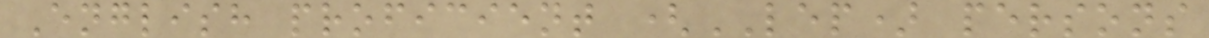English proficient (LEP) persons
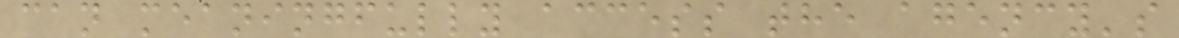can meaningfully access the agency's
